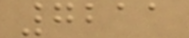7211
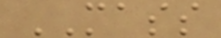MASS
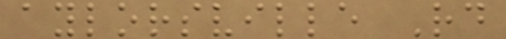aylorsville Rd
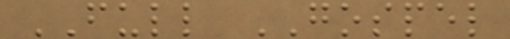FULL GOSPEL
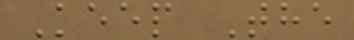Keep The
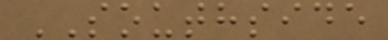SOUTHSIDE
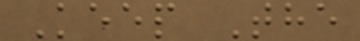Keep The
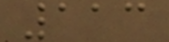113
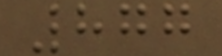877
